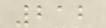212
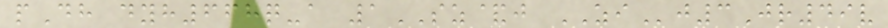pDh dyh668q-a 1SZ&j ZIj3Jr49v
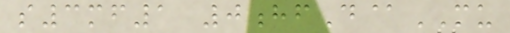s3mf1 0hfD@MU
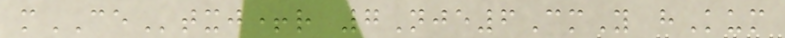mCEtxj+r 7Nje6CmY hKum
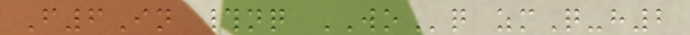F6In #nq WOq zmQ-h2
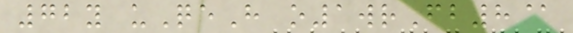72y uQeH o1wrFb8@
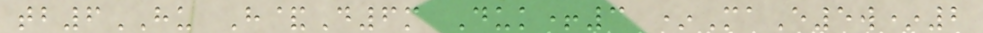tb6HU H&D6m Duk+3 *MaE5w*2
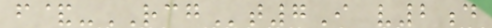f&-RCGt7I v2d
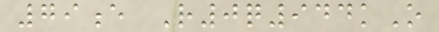79e R0q944kO
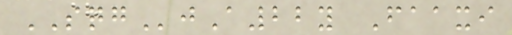SQGjA22y Faaxi
